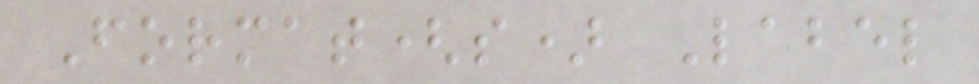Format(s) Label
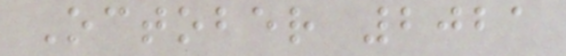October 2021
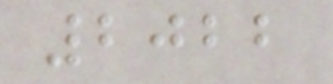2022
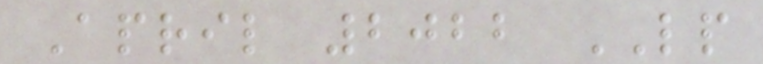April 2022 LP
